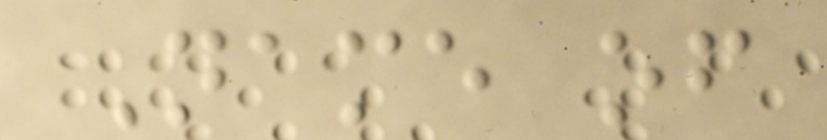Name of
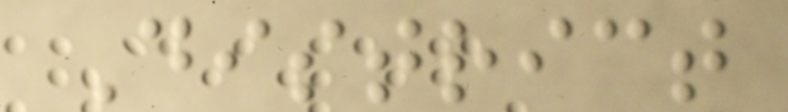District
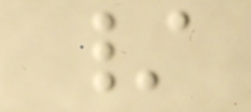/
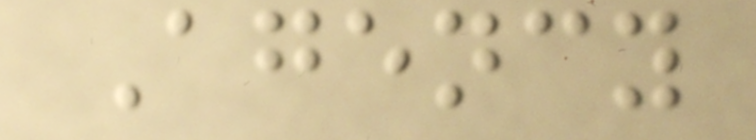Agency
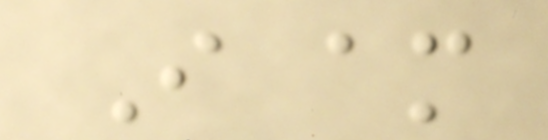I am
